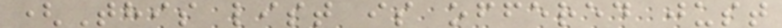(This list is offered just
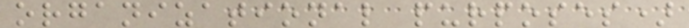organizational purposes)
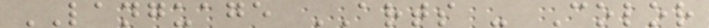LANGUAGE ARTS - Color
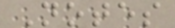Notes
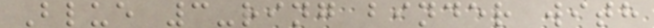Blue 3-ring binder with
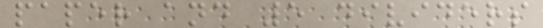paper and 5 dividers
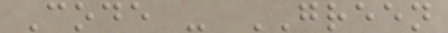Code - GREEN
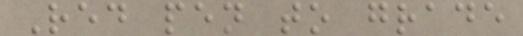Red pen to grade
